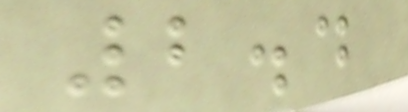2.4
